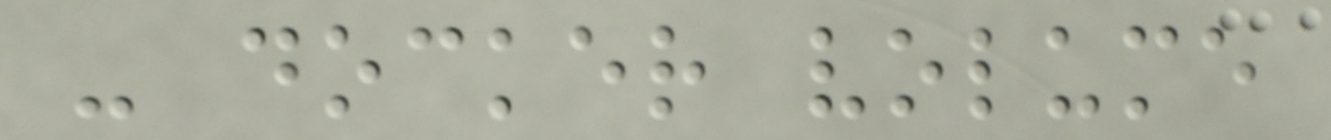- docker volume
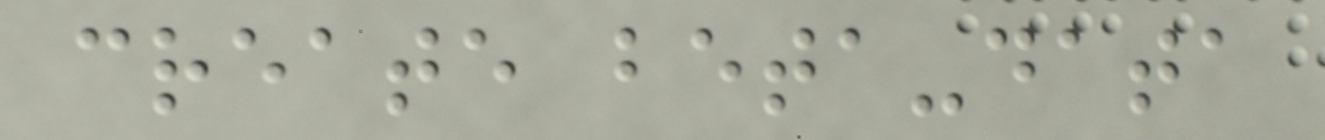create beta-data
